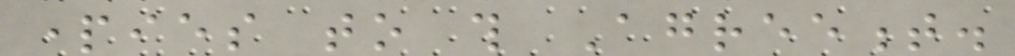parties to this Agreement.
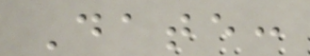Date:
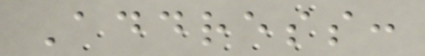Address:
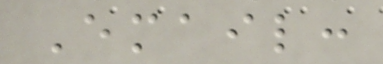Email:
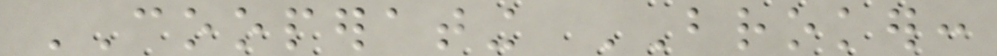COOPERATING BROKER:
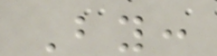By:
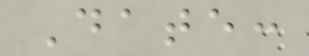Date:
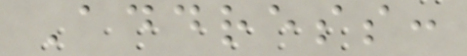Address:
